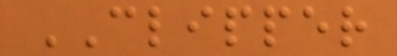CLIPPER
